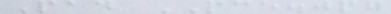Pad PCE.jpg
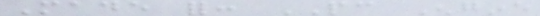Made for: PC Engine
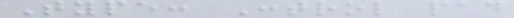Type: Control pad
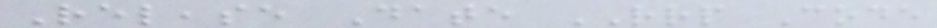Release Date RRP Code
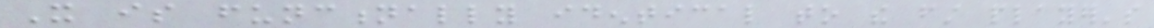It is functionally identical to the first player's
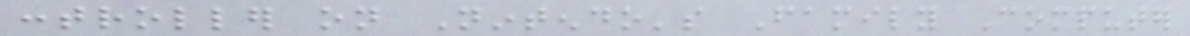controller on Nintendo's Family Computer
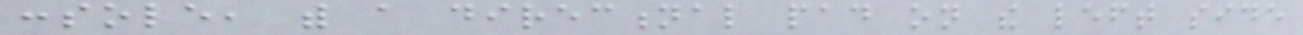console, with a directional pad on the left side
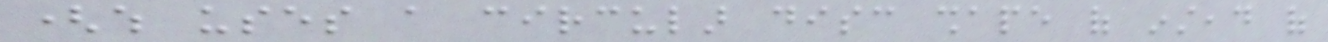(which uses a circular disc shape of instead of
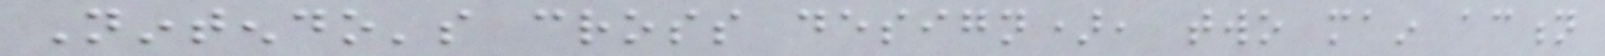Nintendo's cross design), two main action
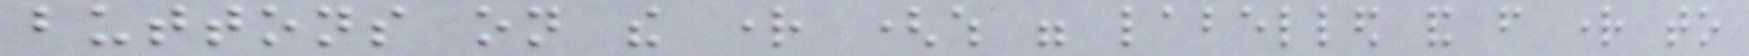buttons on the right (which were labelled and from right to
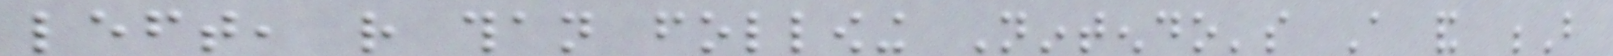left, rather than following Nintendo's A and B
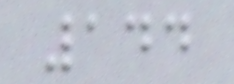144
